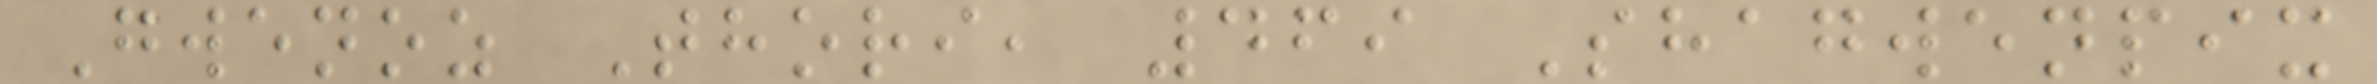Gwenoz Thori, 469 Shagwenpix
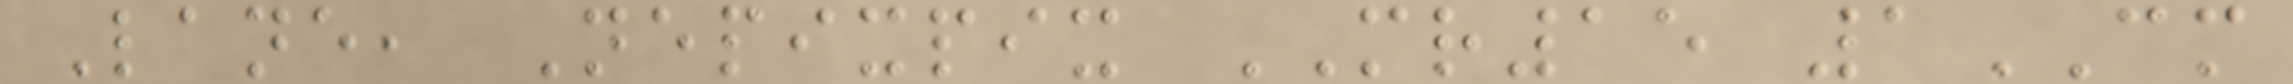Lane, Nepixpix MR15 1CM
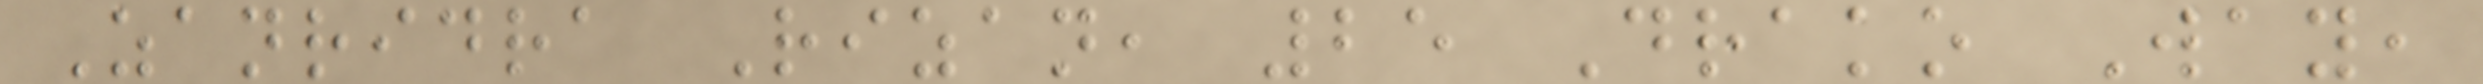Zanridra Rizan, 25 Drako Way,
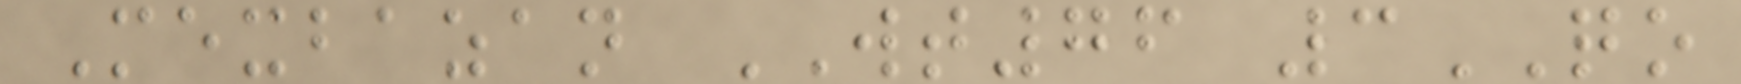Mexbazan WT76 3QO
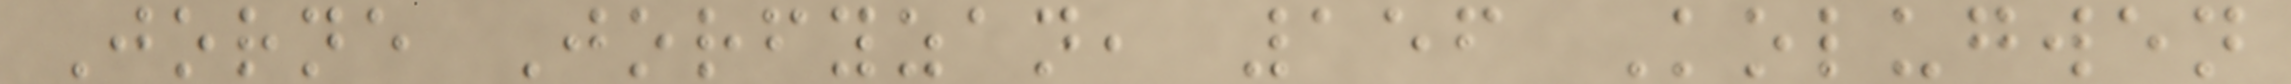Jorne Jorfyzan, 156 Kolugwen
